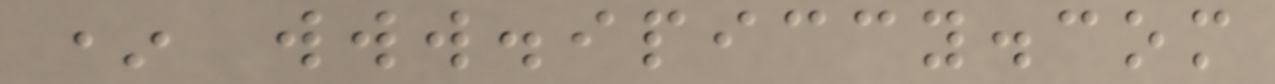* www.ipiccy.com
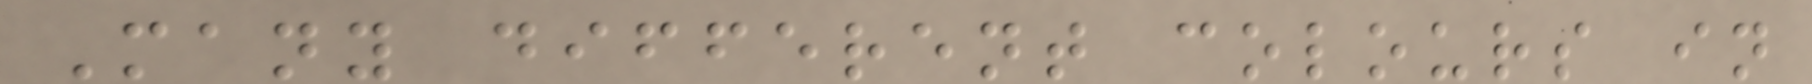Many different colours in
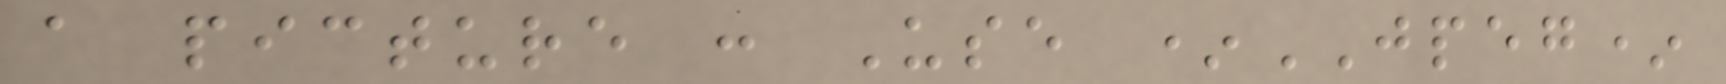a picture : Use *JPEG*
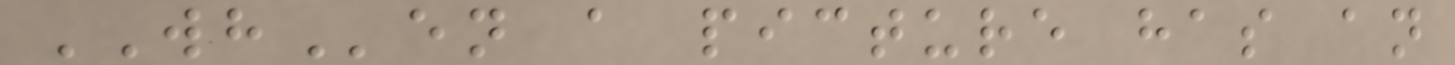WHen a picture has an
